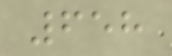658
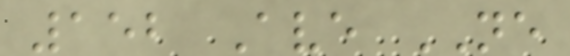152 Ave NE
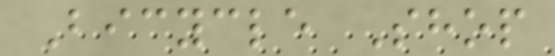Bicycle Shop
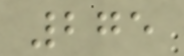275
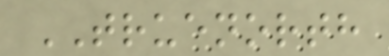TRUENORTH
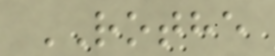ROTHE
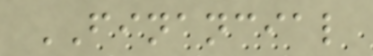FINANCIAL
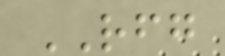RFG
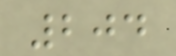204
